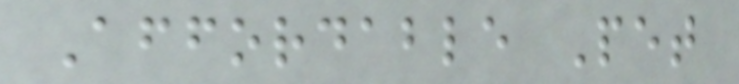Affordable Pet
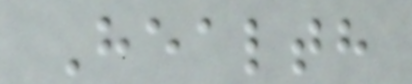Health
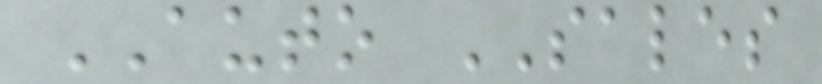AUTO SALES
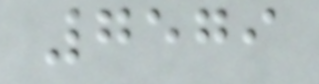7579
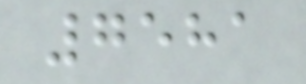7581
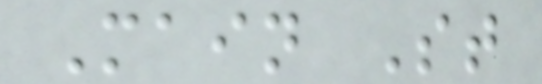Main St
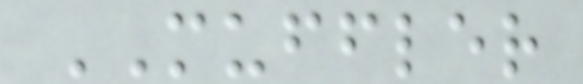MUFFLER
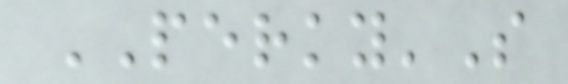PERKY'S
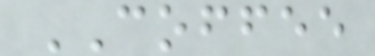COFFEE
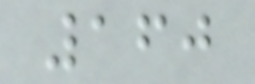160
